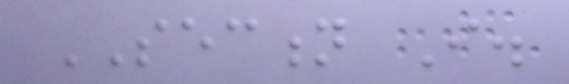SECTION I.
